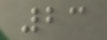23
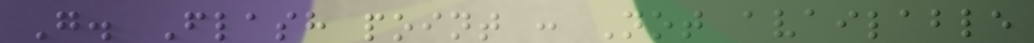G. Flash point : Not available
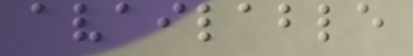available
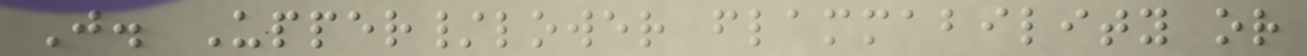J. Upper/lower flammability or
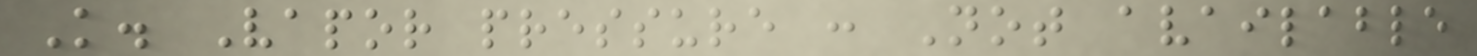K. Vapor pressure : Not available
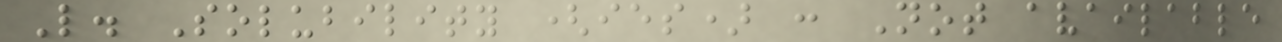L. Solubility (ies) : Not available
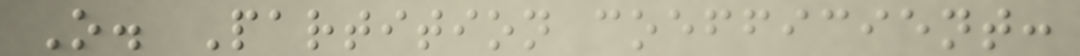O. Partition coefficient:
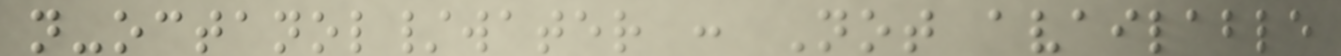n-octanol/water : Not available
